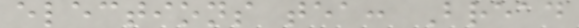elections tea: Bread
